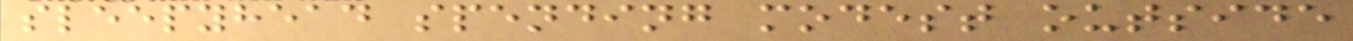sleepyhead spending modest outside
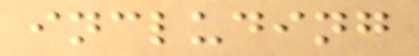including
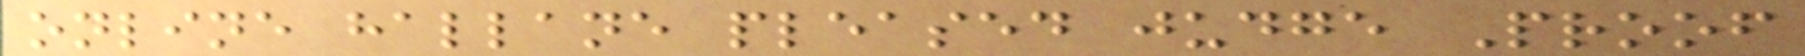online hallane pleased judge Proof
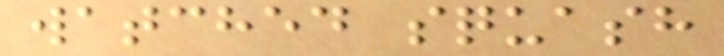watched squash
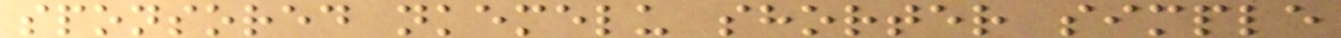sponsored nkemelu shorter simple
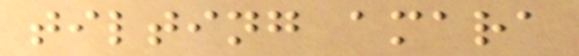tilting amara
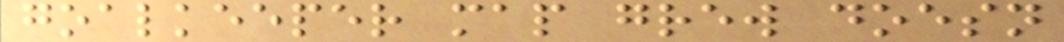goalkeeper map grew doesn
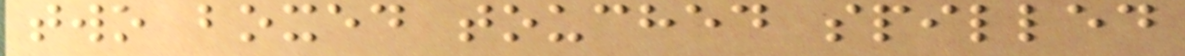two boxed touched spilled
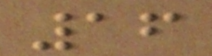16
